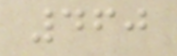460
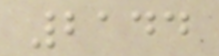2144
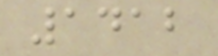1412
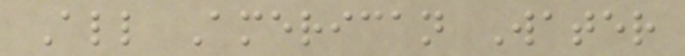All American Water
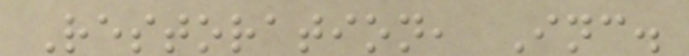Restoration, Inc.
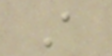A
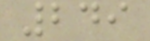249
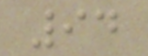94
